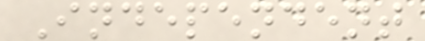Independent
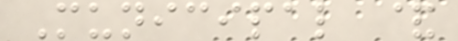Municipal &
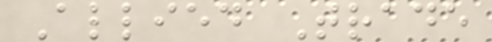Allied Trade
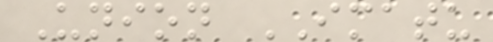Union IMATU
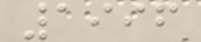1996
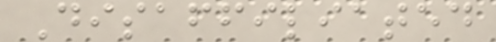Disaffiliated
